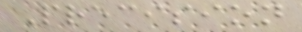Precision
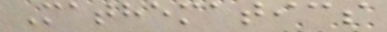Mathematics
